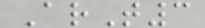ArT3
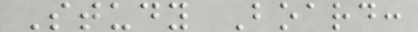Study Board:
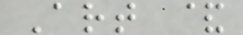Art &
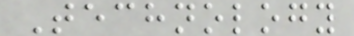Technology
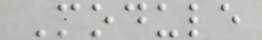Module
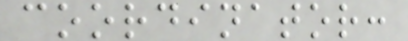coordinator:
